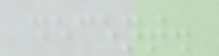decent.
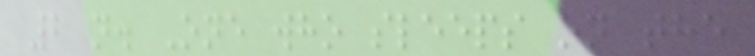2 n. One who sleeps on the
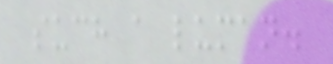such a luman.
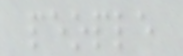people
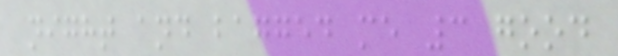night and bagged me 3 good
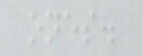ones.
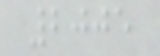2005
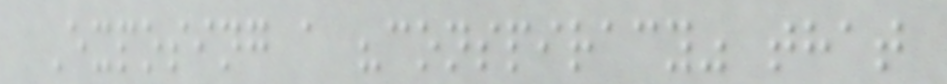Exposing a "conspiracy" that
